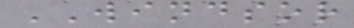WINDSOR
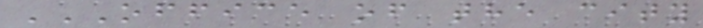OFFICE OF THE CITY
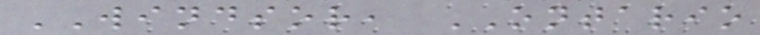WINDSOR, ONTARIO
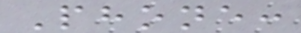Phone:
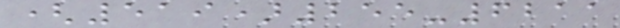(519)255-6211
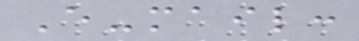E-mail:
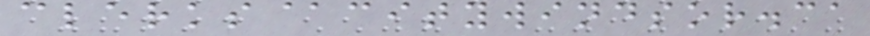clerks@citywindsor.ca
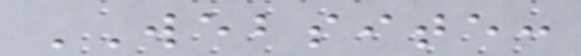WEBSITE:
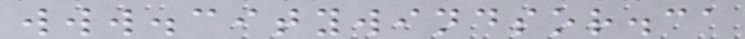www.citywindsor.ca
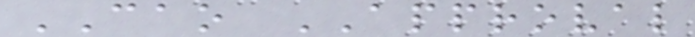CAO APPROVAL
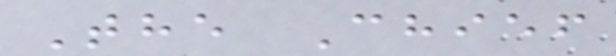The Chief
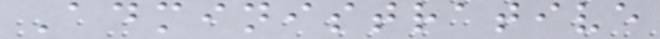Administrative
